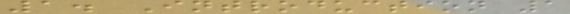1. Introduction 1
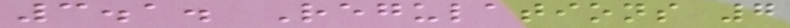3.1. Regulations 7
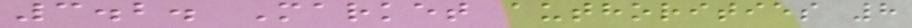3.2. Market authorities 8
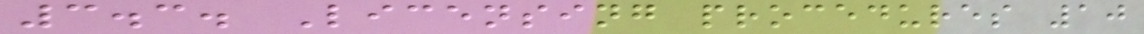3.3. Licensing procedures 10
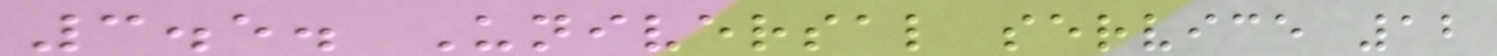3.5. Universal service 12
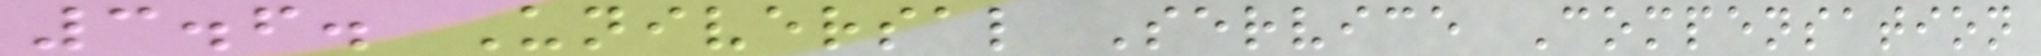3.6. Universal Service Compensation
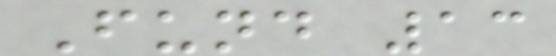Fund 13
